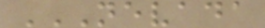NEVADA
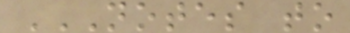NOTES TO
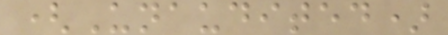(Unaudited)
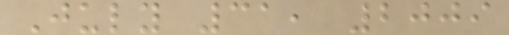July 31, 2009
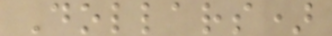Dollars)
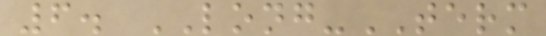6. LONG-TERM
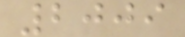2009
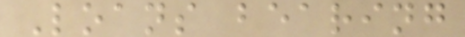Loans bearing
